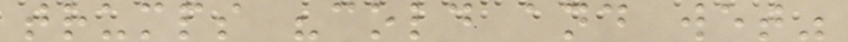trumps "cold and wet"
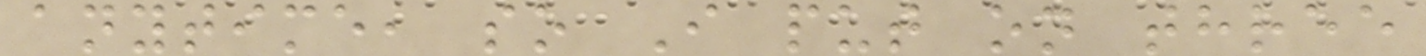anytime, so I put on three
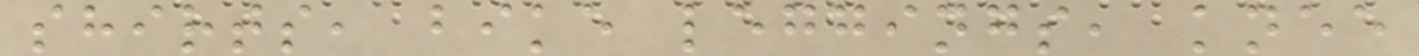shirts, bike leggings, knee
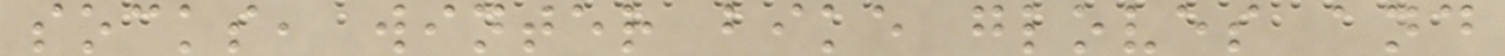socks, winter bike gloves and
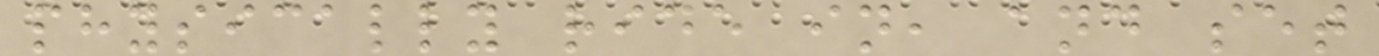physically ride in, and set
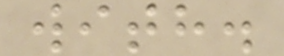with.
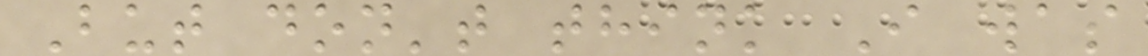But don't think I was
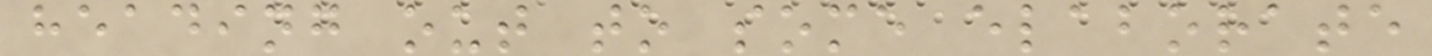heading out to some elaborate
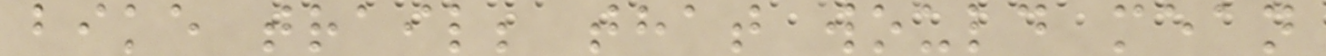bike trail; that would mean
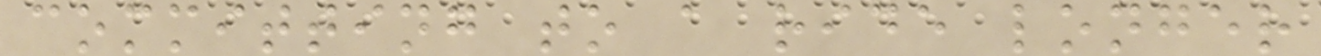committing to a ride longer
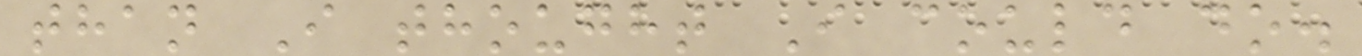than I thought I could do.
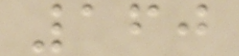160
